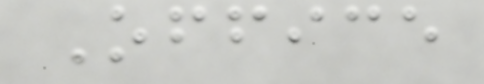Office
